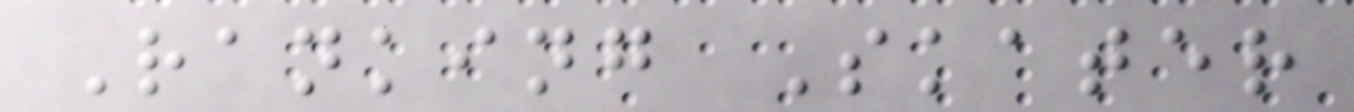Ranking Skater
